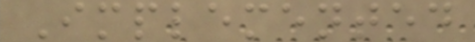Implemented
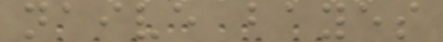naive bayes
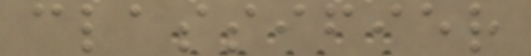classifier
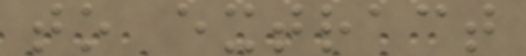to extract
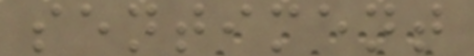sentiment
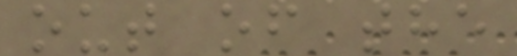out of the
